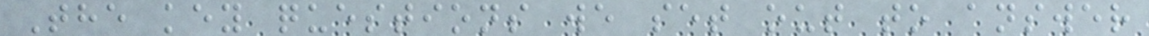The key questions we set out to answer
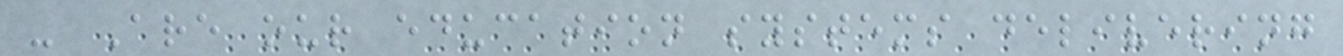- Are our education systems delivering
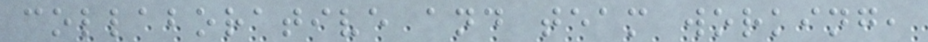collaborative and team working,
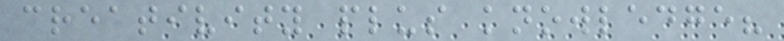creativity plus knowledge?
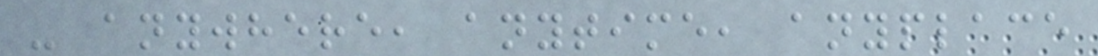- anywhere, anytime, anyplace
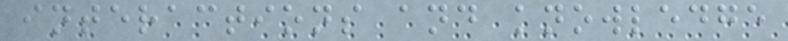interactions and knowledge
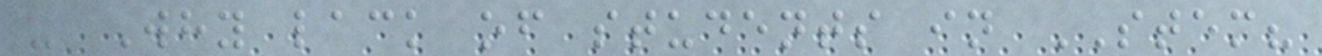- Why lack of students in STEM?
